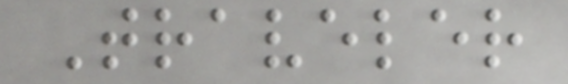Traveler
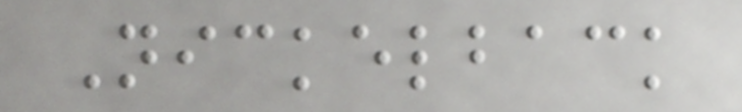Nickelback
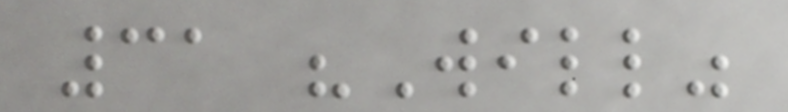31 "Will"
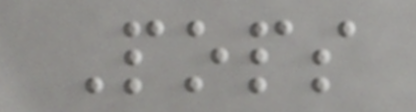Pops
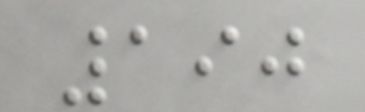190
